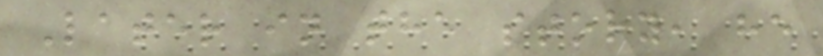Later in the story, he
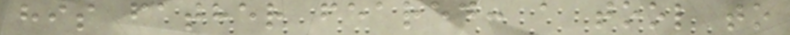his father feared: a tool to
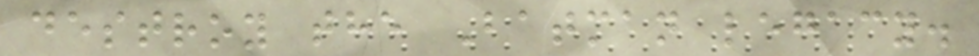destroy the Batman legacy.
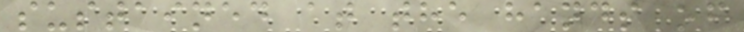sustained at the hands of
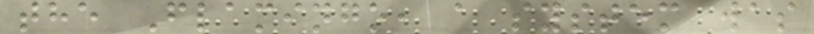the Flamingo, a system was
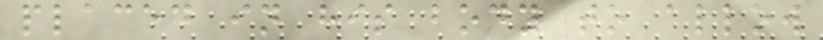placed in his body to allow
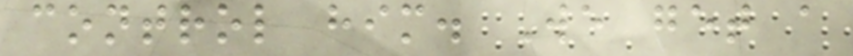control him. We get a
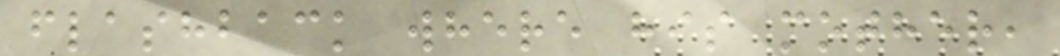flashback where his mother,
